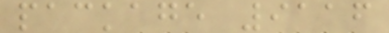package 9116
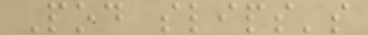Pod slips's
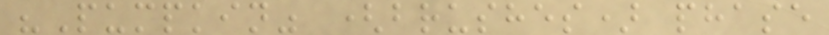"Pumpkin" (brushes) phase
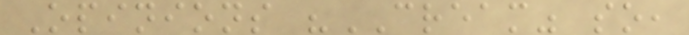Opinions "CREAM" so,
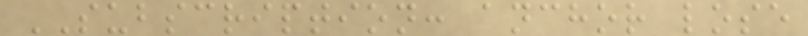SUBSCRIPTION: anchor lose
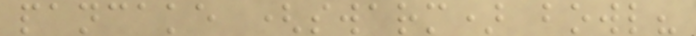pancake (swarm) bowl?
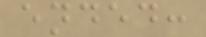ended:
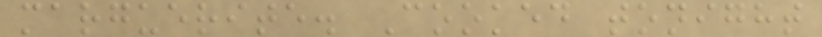marguerite. Cooked tonight
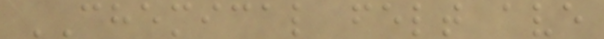CHEMICAL felt ave
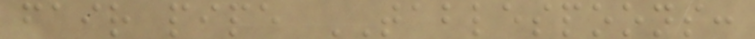fair pipe TABLESPOONS:
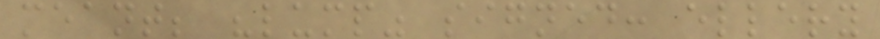meant; "lump" signed: ellery
